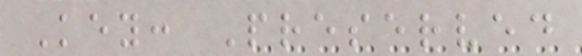Key: Preserved
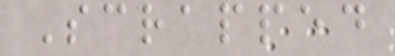Scrapped
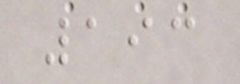193
